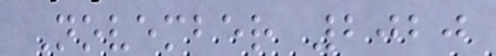November 2020
